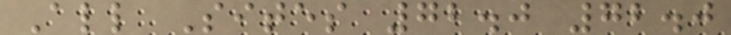All Sites 72.0 72.0
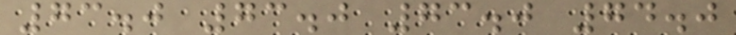73.0 73.0 73.0 74.0
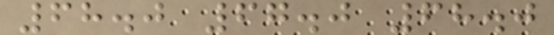68.0 67.0 68.0
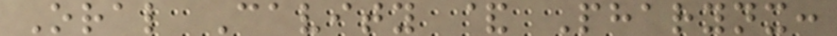Oral Cavity & Pharynx:
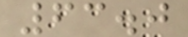63.0
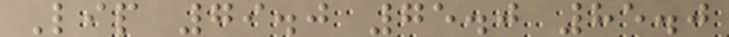Lip 79.0 75.0 85.0
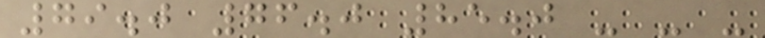79.0 76.0 85.0 - - -
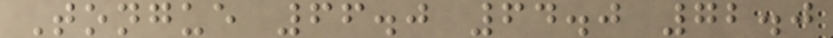Tongue 66.0 64.0 72.0
